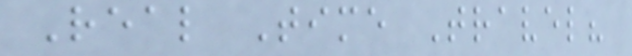Real Time Travel?
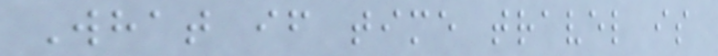What if time travel is
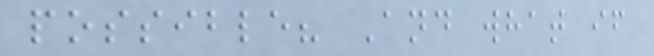possible? And what if
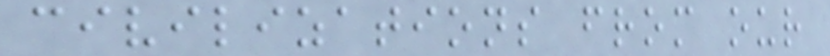civilizations from our
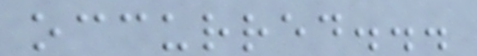occurred...
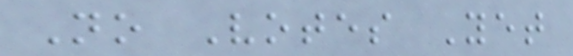No Votes Yet
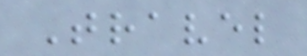Travel
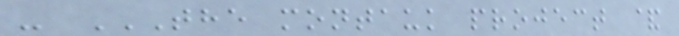- THE MONTAUK PROJECT &
